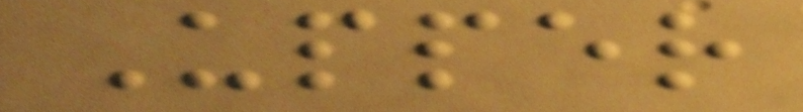Upper
